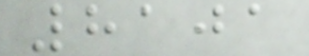8101
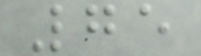75
